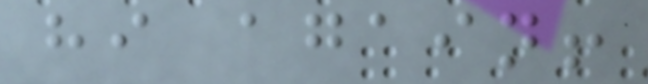hi again!
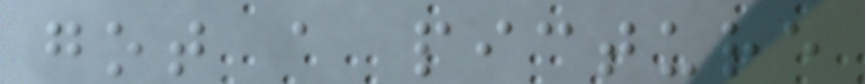got a picture
